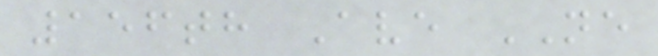156th Ave NE
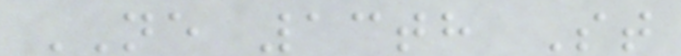NE 13th St
